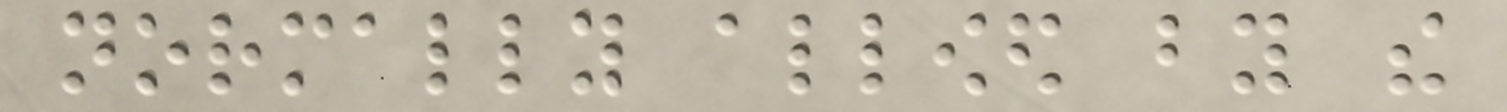normally allowed by the
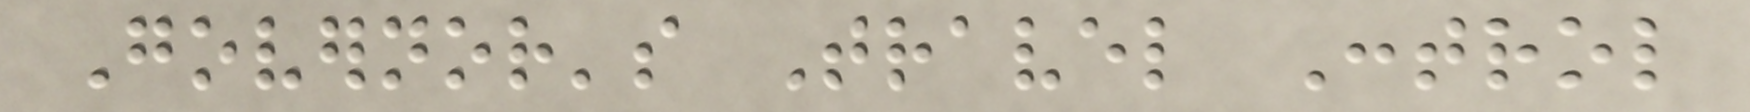Governor's Travel Control
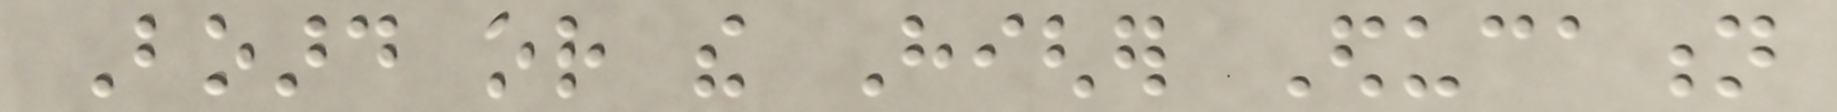Board or the Higher Education
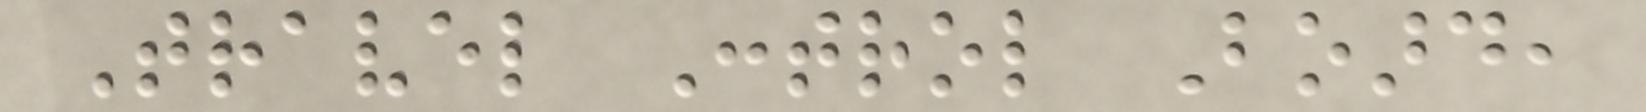Travel Control Board,
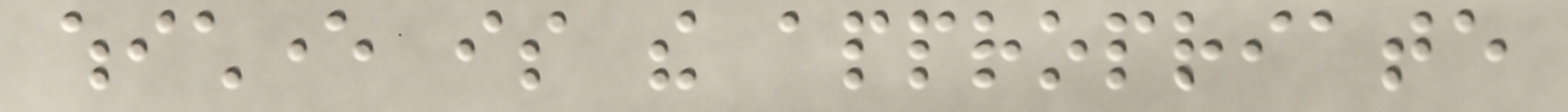whichever is the appropriate
